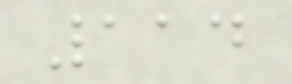114
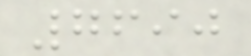7690
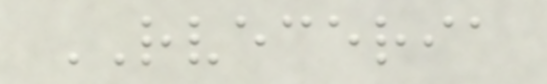RVECERIA
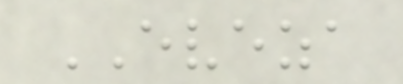EVEZA
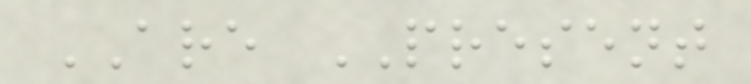ARE PRESENT
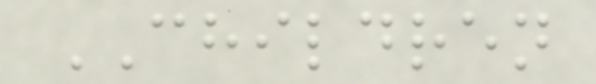CHILDREN
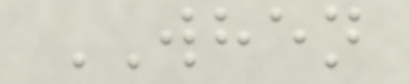WHEN
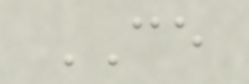CE
